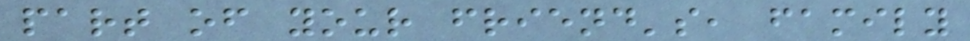part of your friend's, family
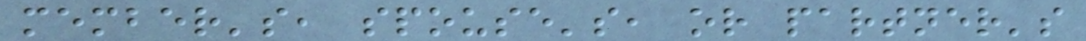member's, spouse's, or partner's
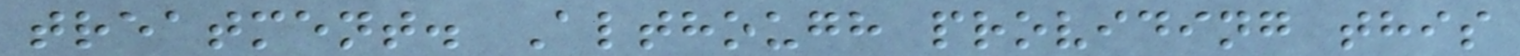treatment. Although providing this
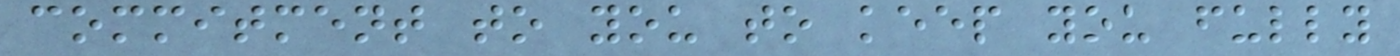commitment to you to keep you fully
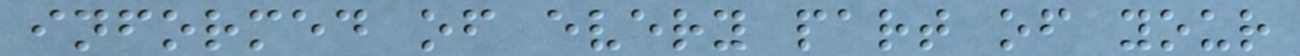informed of every part of your
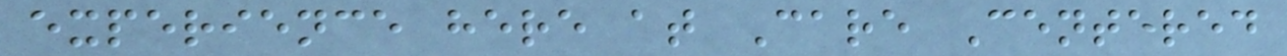experience here at Care Centered
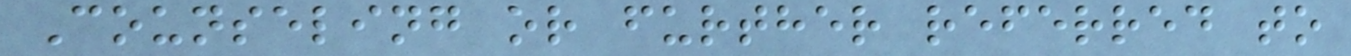Counseling or further referred to
